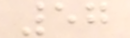57
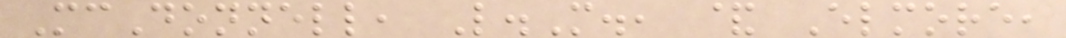McDonnell, L.M., & Elmore,
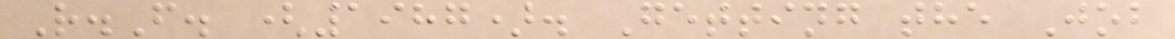R.F. (1987). Getting the Job
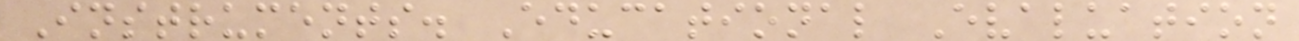Instruments. Educational Evaluation
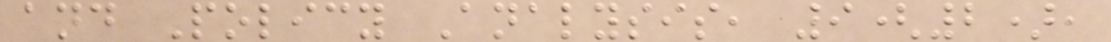and Policy Analysis, 9(2),
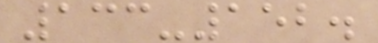133-152.
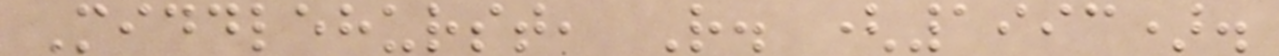Middlehurst, R. (1993).
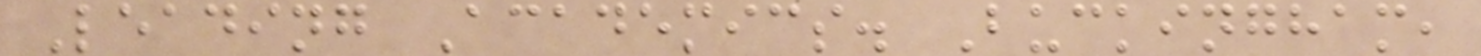Leading Academics. Buckingham,
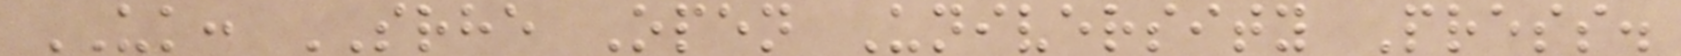UK: SRHE Open University Press.
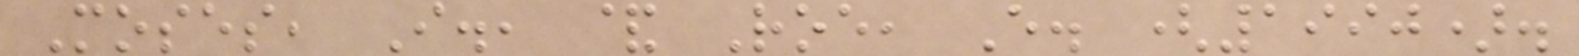Moses, I., & Roe, E. (1990).
